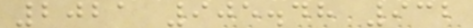2021 905.48 932
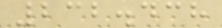232.438
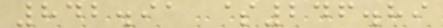842.91 $246.89
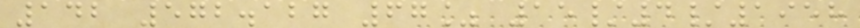142 572.127 67% 15/4/1958
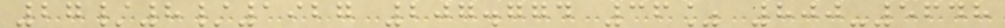27/8/1927 207.774 36% 800-5648
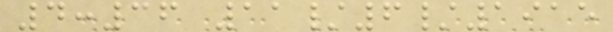4:36 11/6/1915
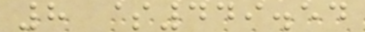8 $449.54
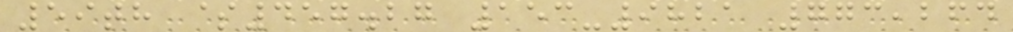59th $457.27 153-9821 773,264
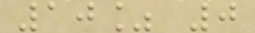10% 0
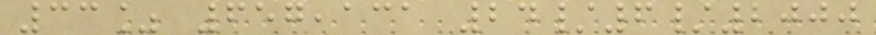33% 657,131 24/6/2000
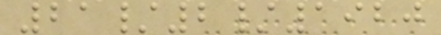21/2/1920
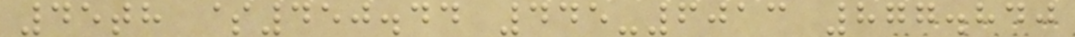45th $450.44 445-6013 877.840
